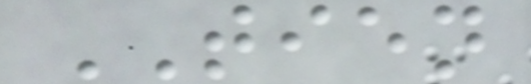TIEN
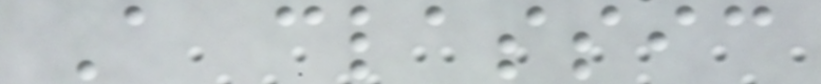A classic
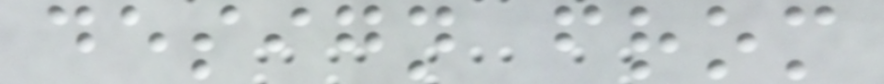design from
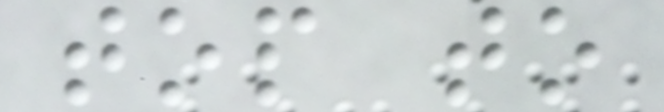top to
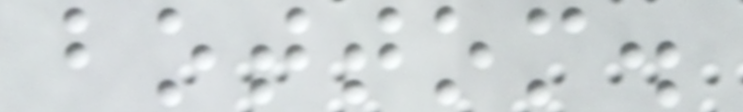bottom.
